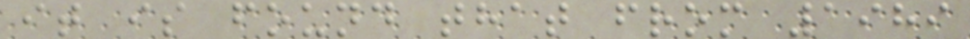it is found that from 1989
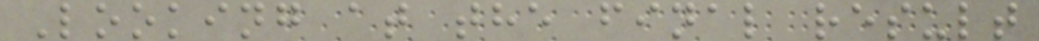Looking at the final result
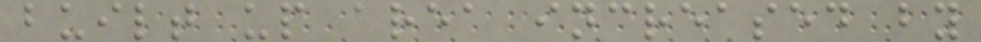built up area increased by
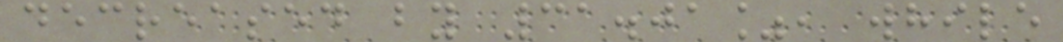decreased by 31.01%, while
